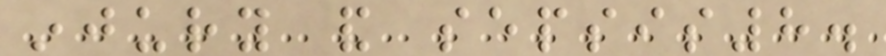injury and sepsis8.
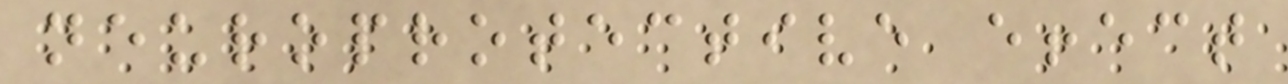neuroprotective effect
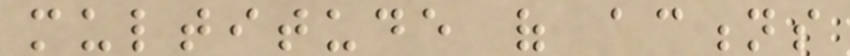multitude of actions
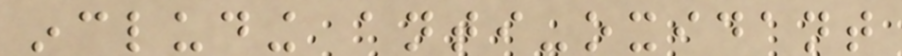including anti-oxidant
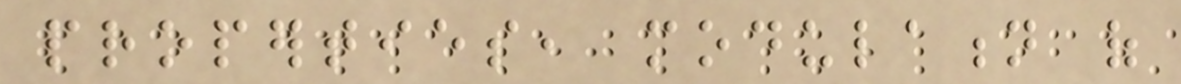properties, modulation of
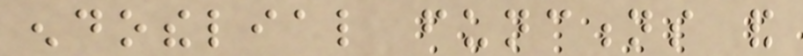endothelial functions and
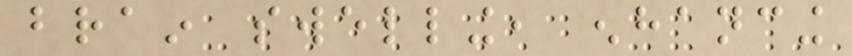brain swelling, enhancing
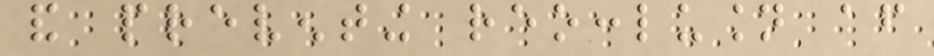and preventing reocclusion after
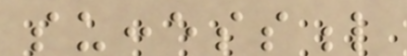successful
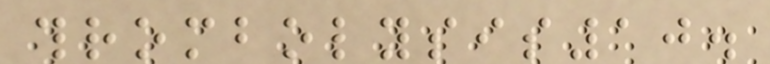thrombolysis10.
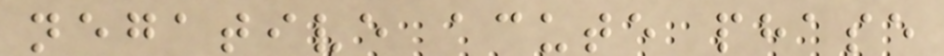negative acute phase
